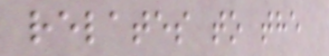relates to the
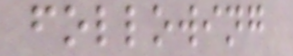following
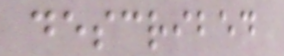described
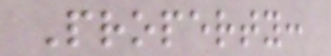Property:
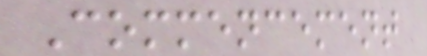Commencement
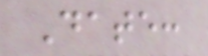Date:
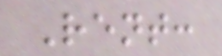Rent:
